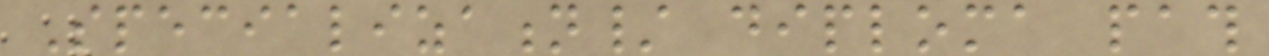Specialization/ diploma path
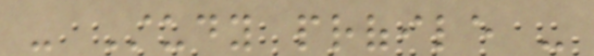- Study profile -
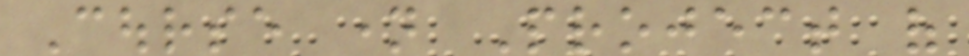Course name Project of
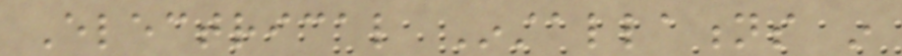Electrical Installations in
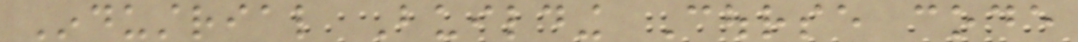Industrial Building Course code
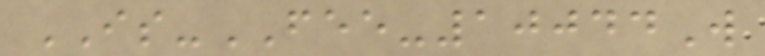IS-FEE-10044W
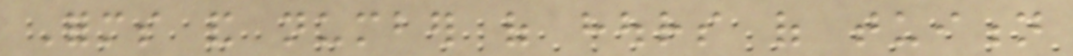Forms and number of hours of tuition
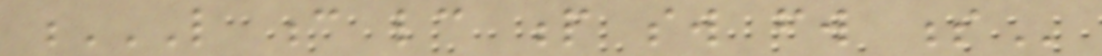L C LC P SW FW S
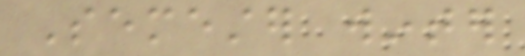Semester winter
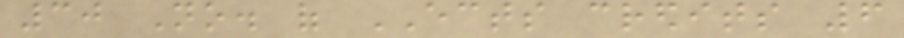30 No. of ECTS credits 6
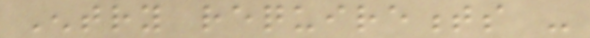Entry requirements -
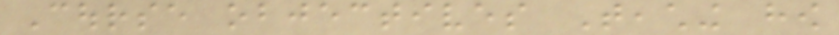Course objectives Teaching how
